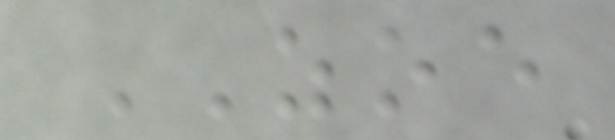ZOE
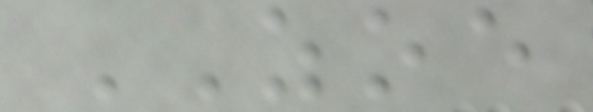ZOE
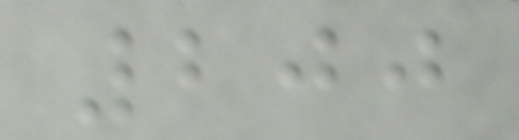200
